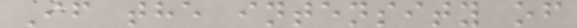If the intensity of
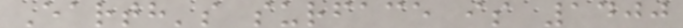Earth's surface is 1400
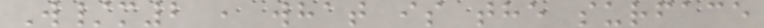W/m2 , what is the surface
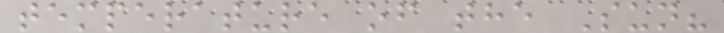temperature of the Sun?
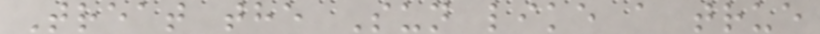Treat the Sun like a true
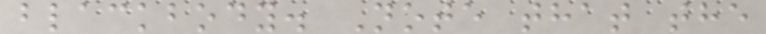blackbody. Note that the
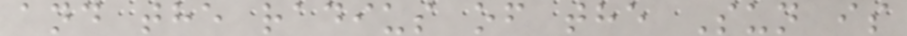and the radius of the Sun is
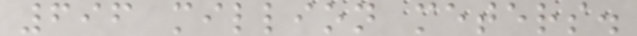696 million meters.
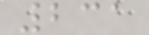231
